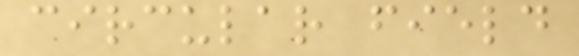circular field
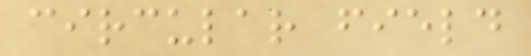circular field
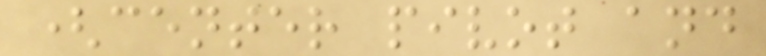(center pivot and
